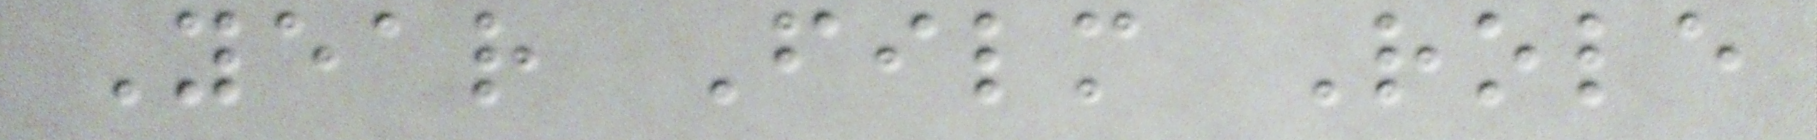Year Film Role
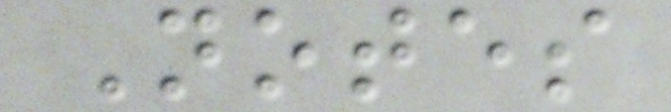Notes
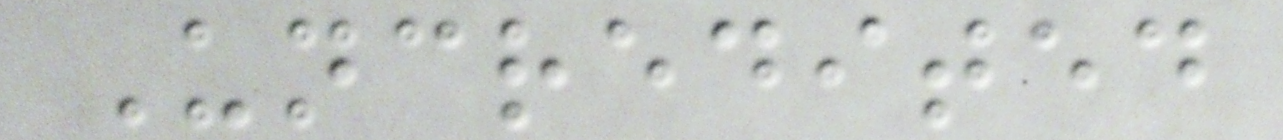Uncredited
